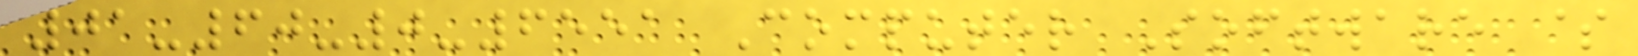01-60-0-6551 Computer Software $
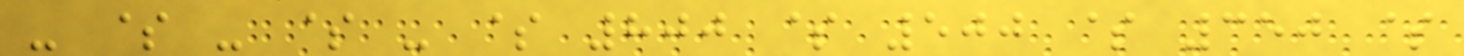- $ - $ - $ 800 $ 500 $ 350 $
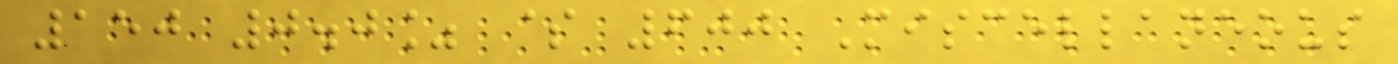150 0.0% $ 600 Miscellaneous
